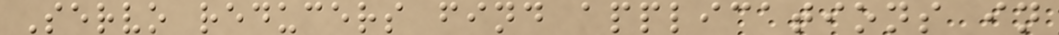Servo reducers find applications in
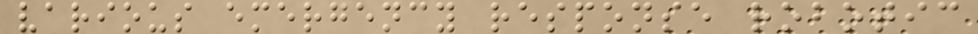various emergency response robotic
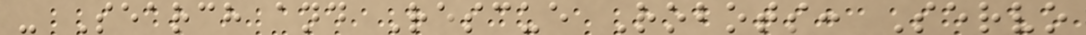- Search and Rescue Robots: Servo
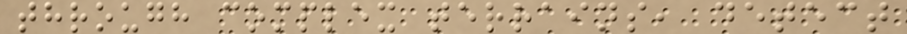through complex terrains, detect
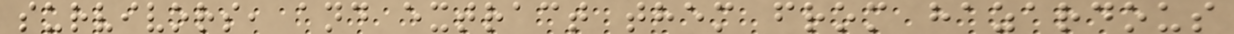survivors, and extract them from hazardous
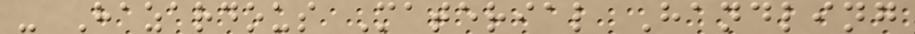- Hazardous Material Handling
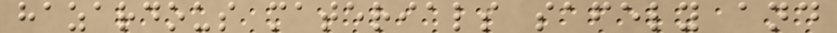hazardous materials safely and
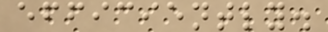efficiently.
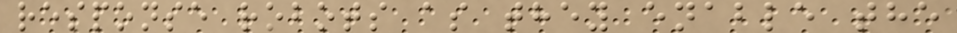response robots as they enable the
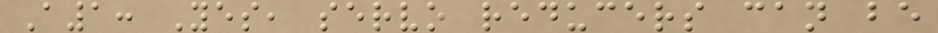A1: Yes, servo reducers can be
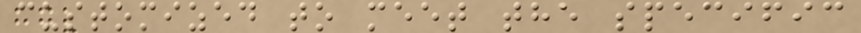customized to meet the specific
